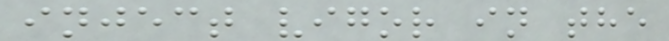inject vigor in the
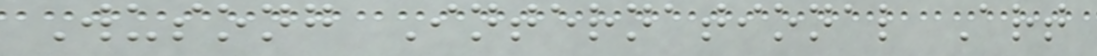Wusong International Art
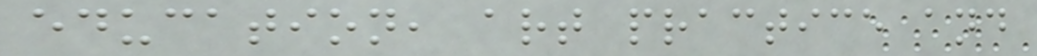education, art practice and
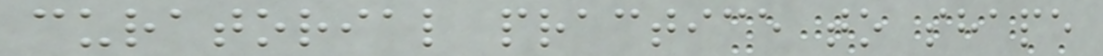curatorial practice to shape
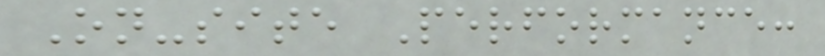On-site Performance:
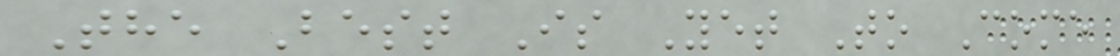The Best Is Yet To Come
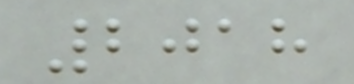2018
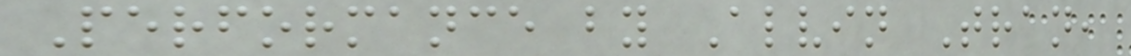Performance by Alvin Tran,
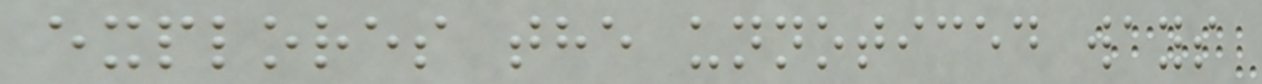explores the unnoticed ways
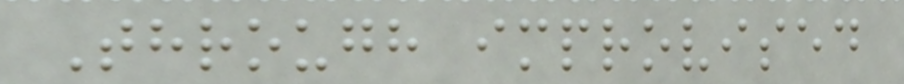Through improvised
